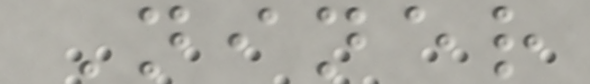Niner
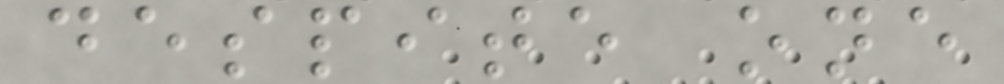despite one
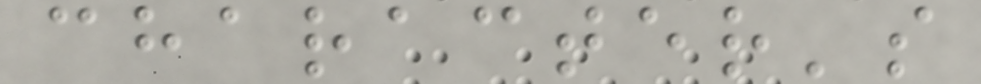character's
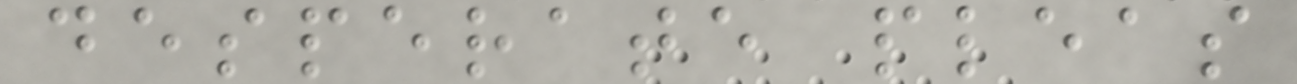desperate pleas
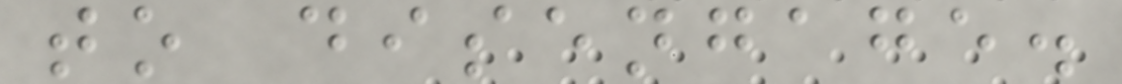to disengage.
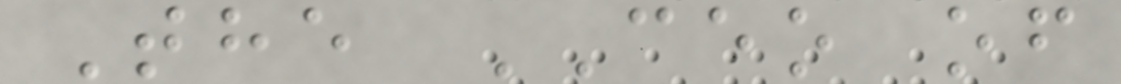The CEO of
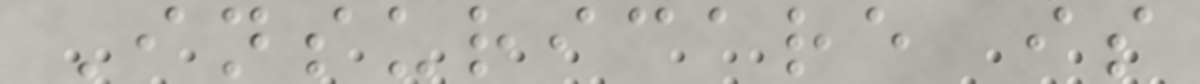Insuricare is
